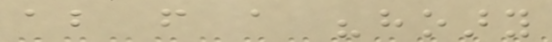about from a "hoary
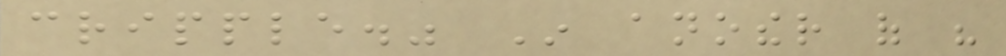cripple." In another of his
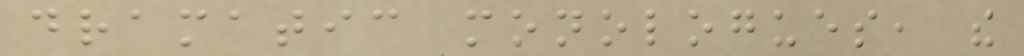dramatic monologues, the
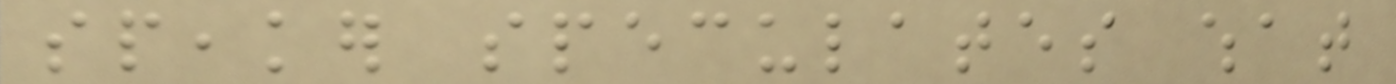speaker speculates what
